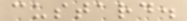custard.
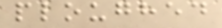ploughed
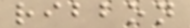ribbon
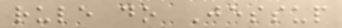rule do Jessup
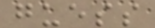guess
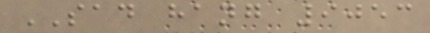SAD hang 9053
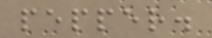pepper.
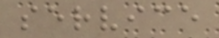service
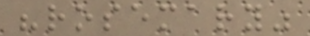"rosemary"
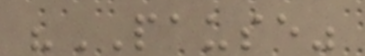"PAUSE"
